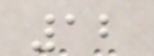12
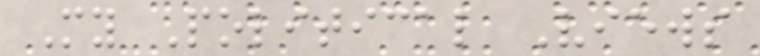My Political Views
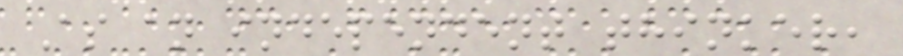As an independent thinker,
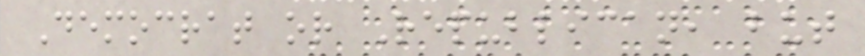Democrat or Republican, but
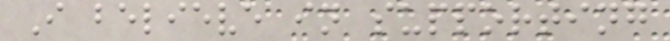I believe in supporting
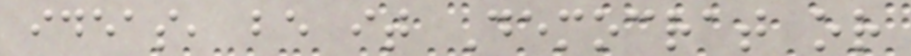ideas, be it Democrat or
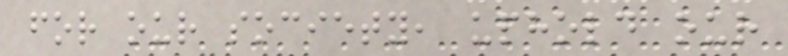for our society, uphold our
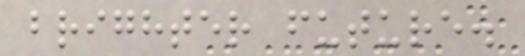brighter future.
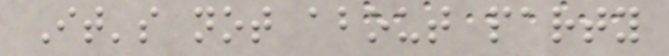It's not about party
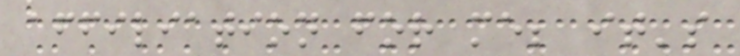affiliation for me; it's
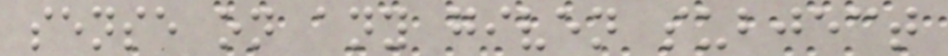sense on any given subject
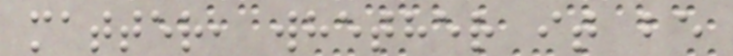matter, whether it be
